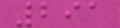291
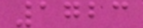1723
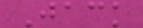Jack
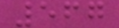567
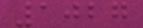1027
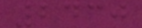2430
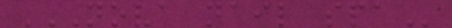NOVA NAIL SPA
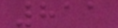811
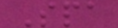Spa
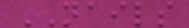NAILS
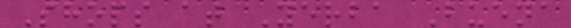Shops at Yerba Buena
